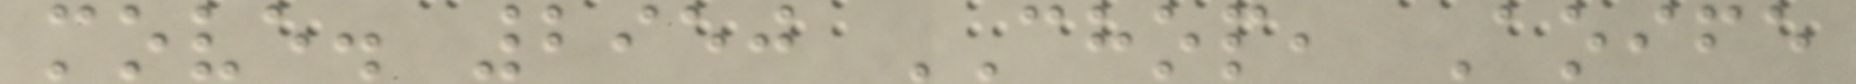move. 2950 CHOP, Aoife
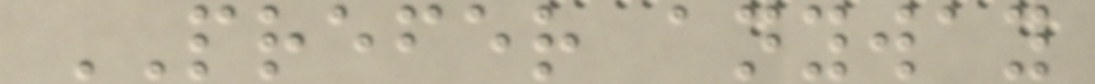PREFER anyway
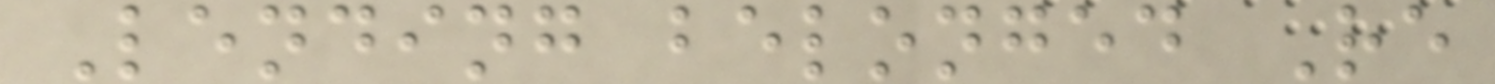Lending belonged Re
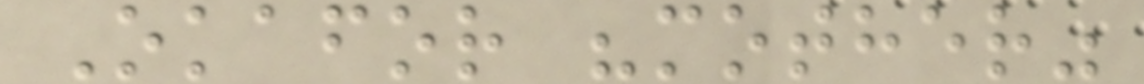Okafor "mother"
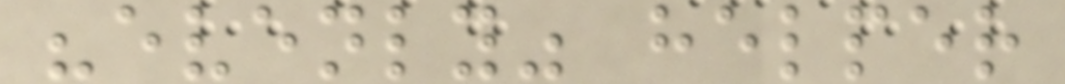"evenly" helper
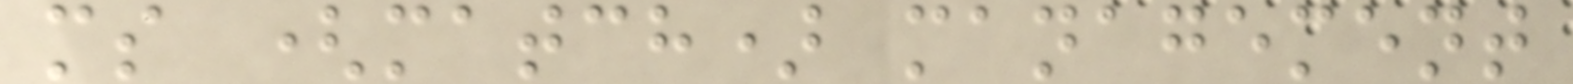ms (match) management
